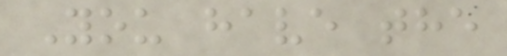You have the
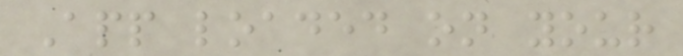App loaded on your
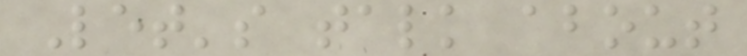Let's talk about
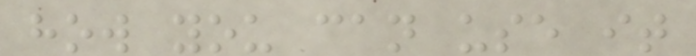how you can use it
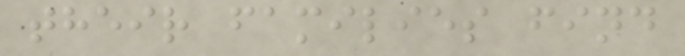their families find
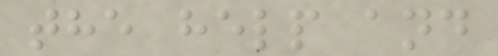the help and
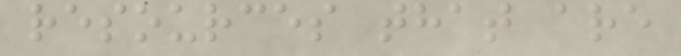resources that are
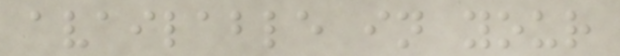available in your
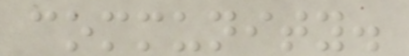community.
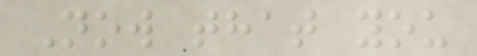Now that you
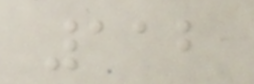112
